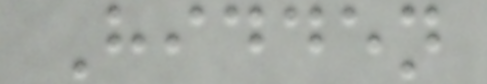Hidden
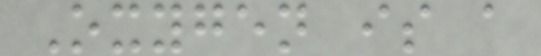Oxygen is a
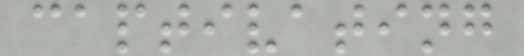captivating
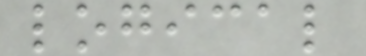logical
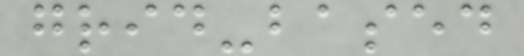grid-based
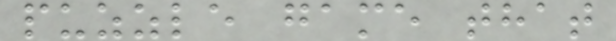puzzle game that
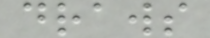draws
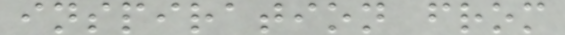inspiration from
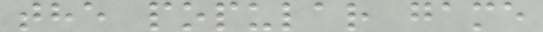the popular game
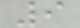9
